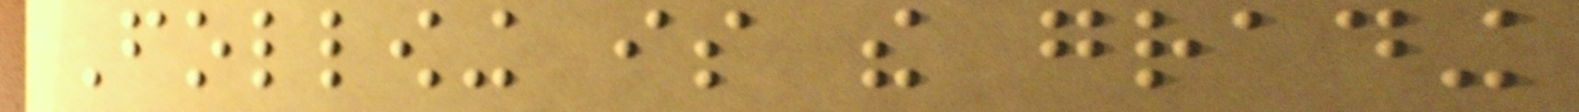Following is the grading
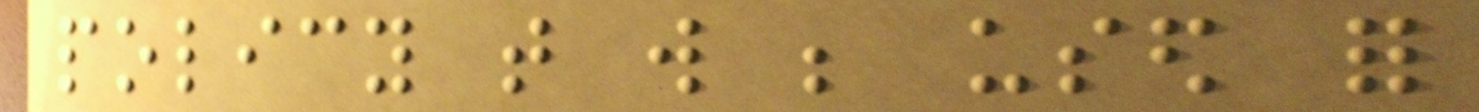policy that will be used for
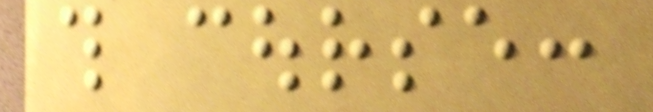this course:
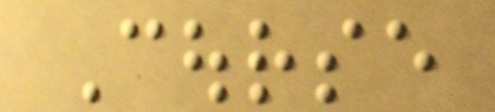Course
